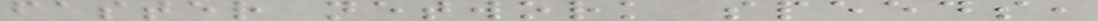faster network speeds,
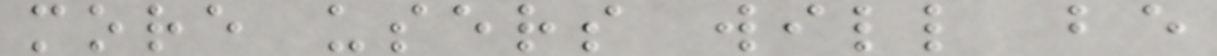more users will be
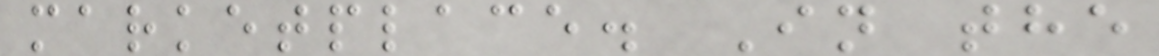marketplace. In the
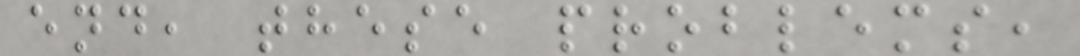end, these problems,
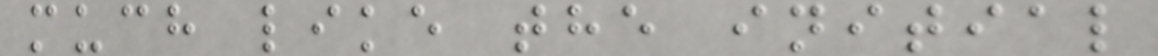much like the initial
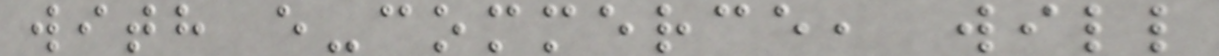with e-commerce, will
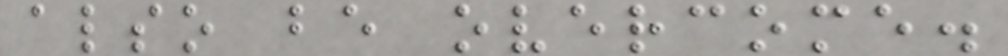also be overcome.
